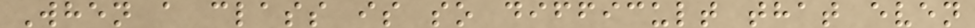When a class is so difficult that even
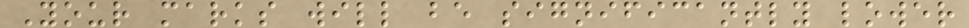Your marks will be significantly lower
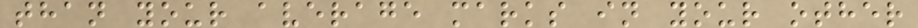than your average marks in your other
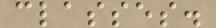classes.
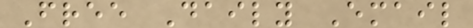Free Daily Email
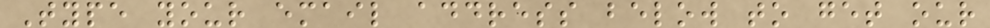Type your email address below to get our
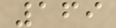169
